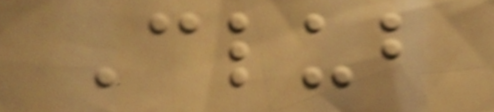Club
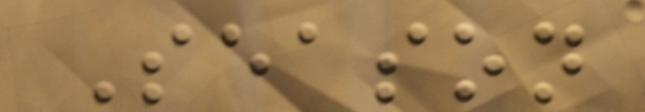Season
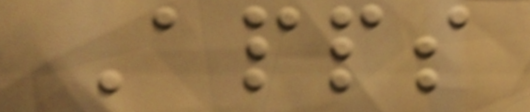Apps
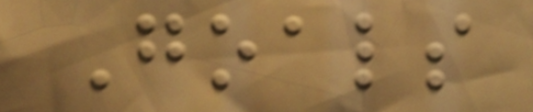Goals
